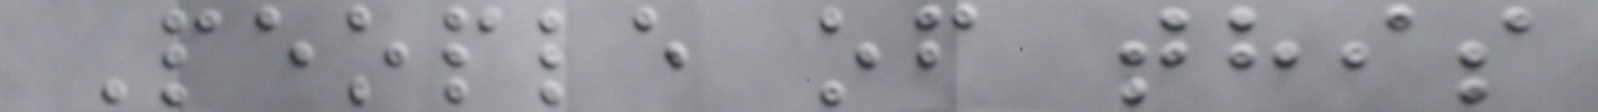People of this
